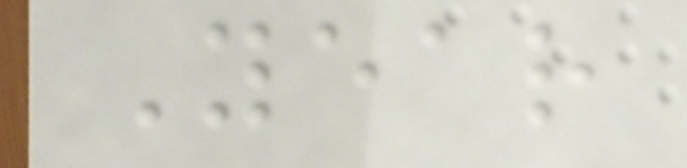Year
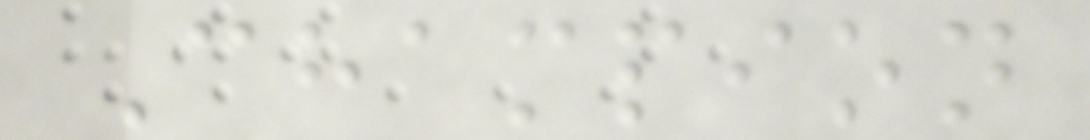Champion
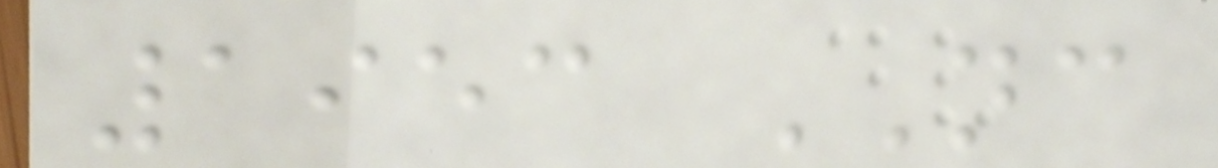1953 NC
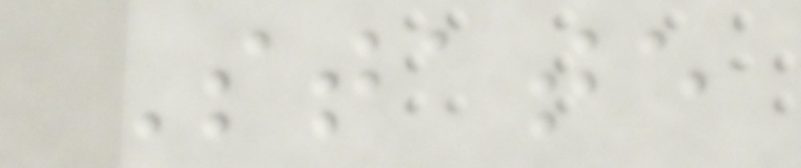State
